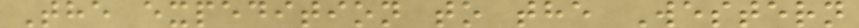The expedition to the Western
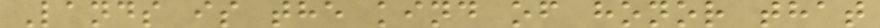Lands is the kind of honor that
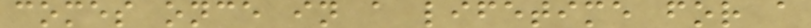comes once in a lifetime for a
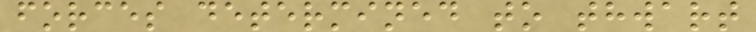forces determined to thwart
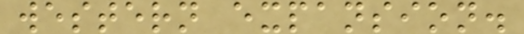western expansion.
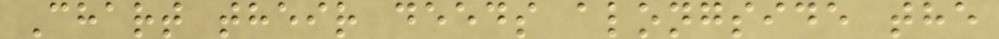Chart their deeds alongside the
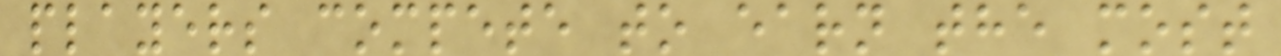players compete to earn the most
